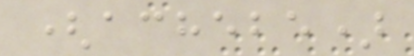(achebe)
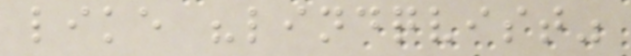like "lindqvist"
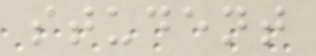student
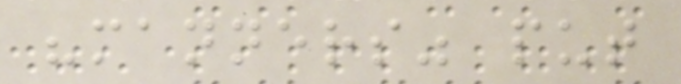"manners" put
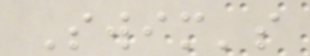Swim's
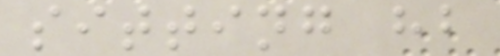sitting hb
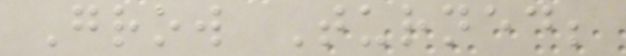Grow Turned;
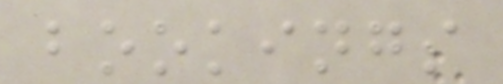bookings
